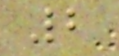2
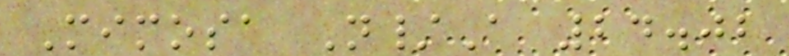Mimosa N/A 24.02
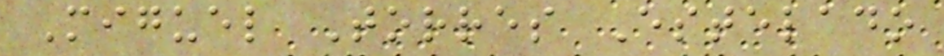Miguel Torres Estelado
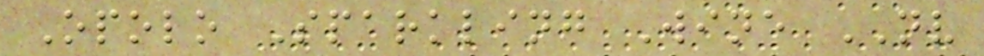Opolo Sparkling Wine NV
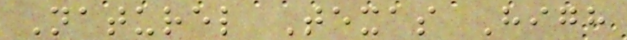Naturel Texas High
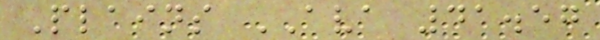Plains AVA 41.57
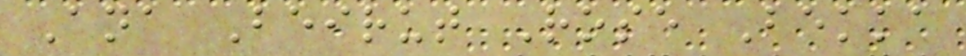Ana Beirut Rose Bekka
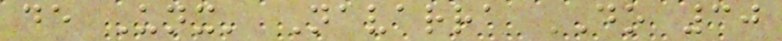de Unx' Navarra DO 30
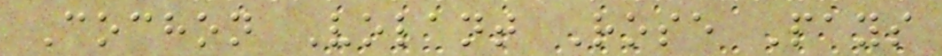Cochon Volant Rose Pays
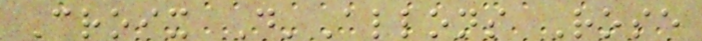Croix D'Allons Rose
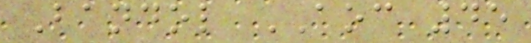Bandol AOC 45
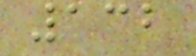132
